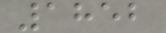1852
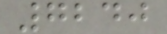7240
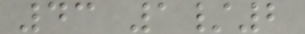43 1/2
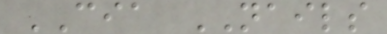CIA NAILS
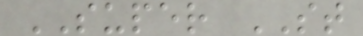SUPER ST
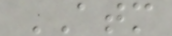ATM
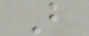B
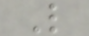L
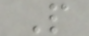P
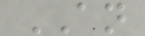AN
